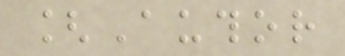[Author
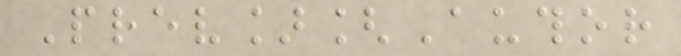Prev][Author
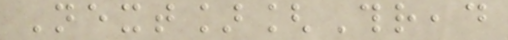Next][Thread
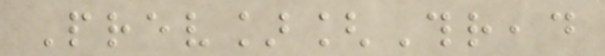Prev][Thread
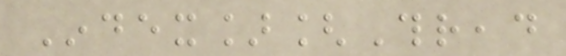Index][Thread
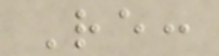Re:
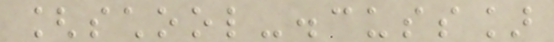[school-discuss]
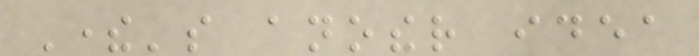There's another idea
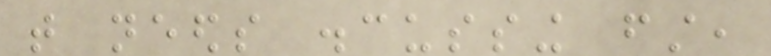that needs discussing first,
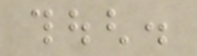though.
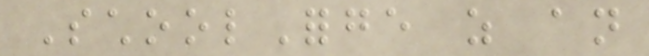SchoolForge as an
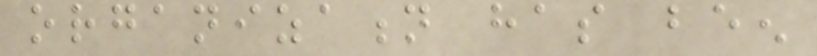organization has been
